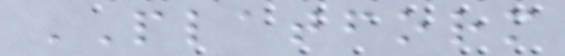PLATFORM
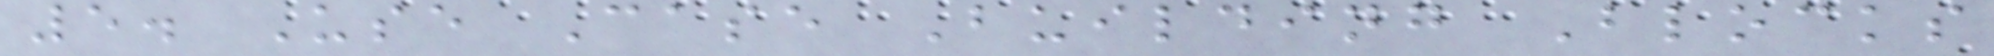5. Use Case Building Blocks
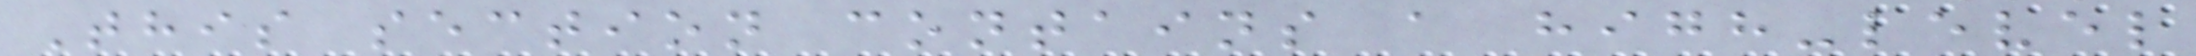This section contains a high-level
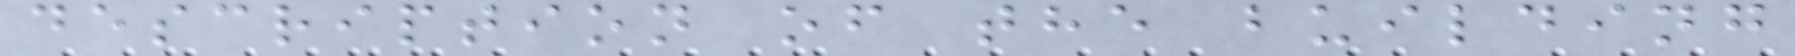description of the building
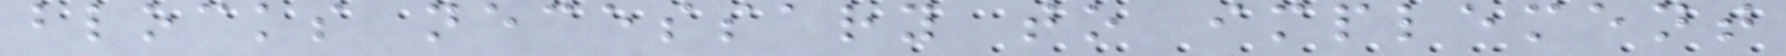blocks necessary to implement
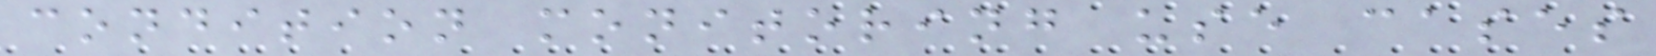condition monitoring use cases
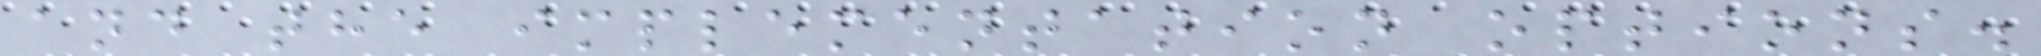and the implementation options.
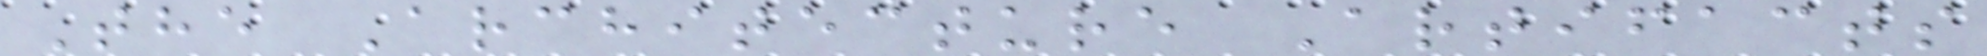The Architecture Artifacts
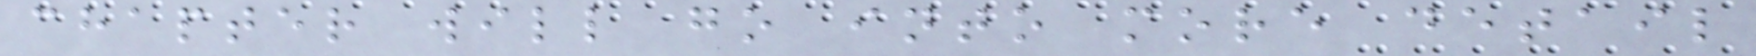chapter will go into more detail
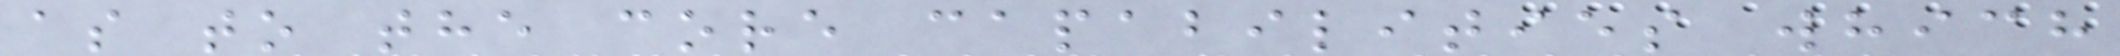as to the core capabilities which
